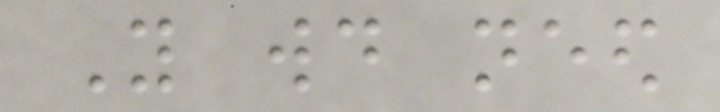You would need
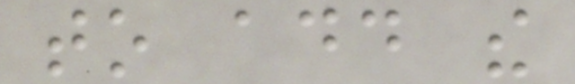to add the
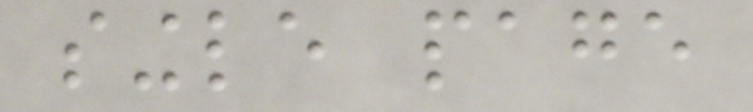single page
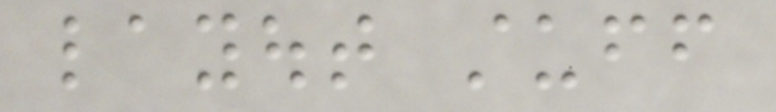layout stuff
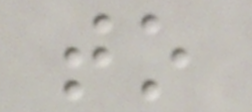to
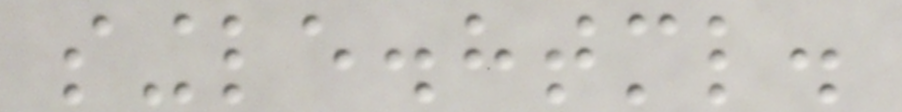single.html.
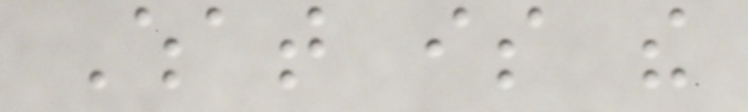What is the
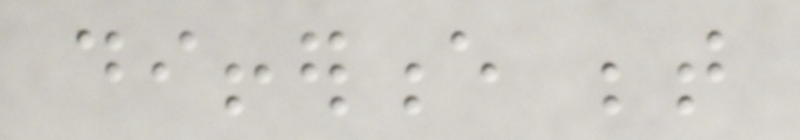difference between
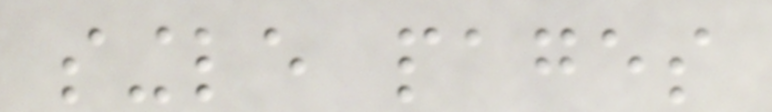single pages
